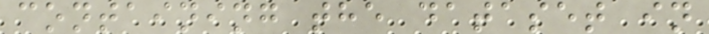containing the dataset in
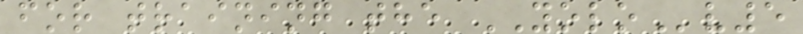for training the YOLOv5
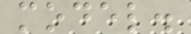model.
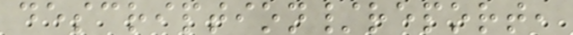description/report,
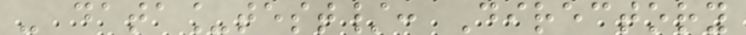- data_test/: Directory
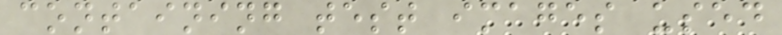containing test images used
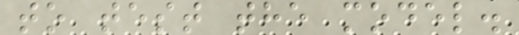to test the model.
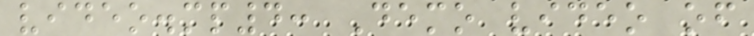video.mp4: Demo video of
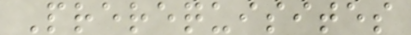Prerequisites
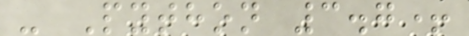- Python 3.7+
